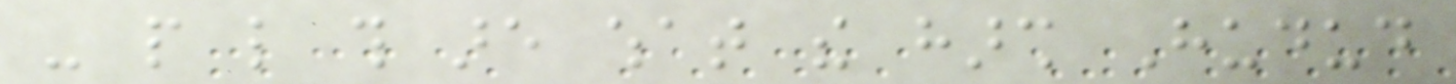- people like this are what the harsh Hudud
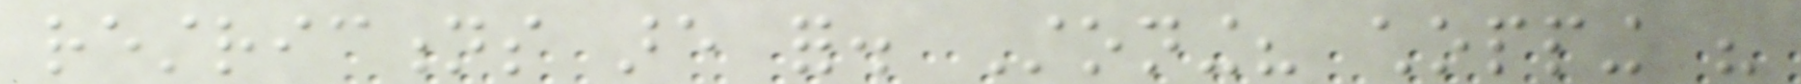restrictions are for. Stoning? chopping his
